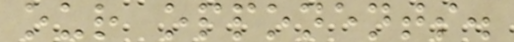our opponents.
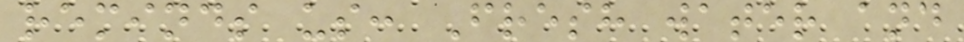reminds us: Fresh water and
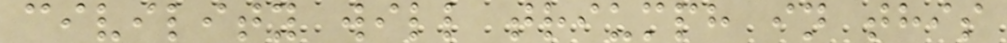civility will triumph in this
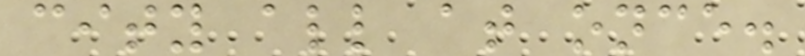city all at once.
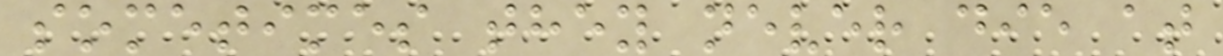sometimes they never die at
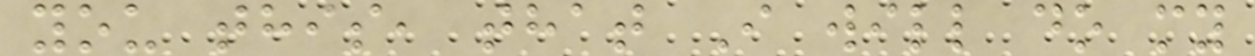you this, that I will do my
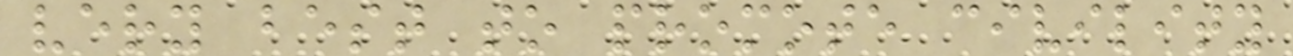very best to promote civility
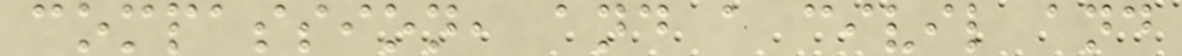compassion, and a civil and
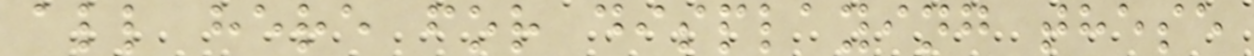all here for displaying these
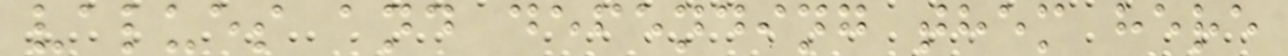values and defending them here
